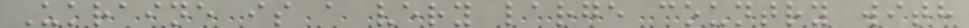Ukraine is a very large country with
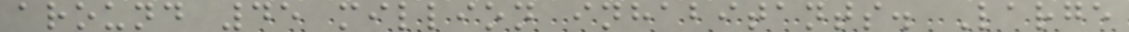around 45 million inhabitants. Large
